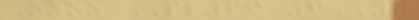Ozoz PL69 6YR
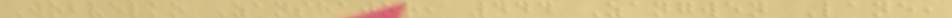Wobvelko Zanshajor, 444 Zangwen Lane,
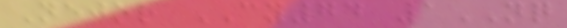Nejor CY74 1NQ
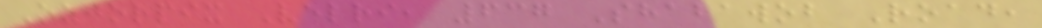Ozjorpix Velri, 637 Shabawob Road,
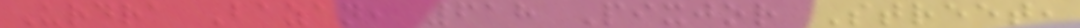Urdra Bazan, 618 Pixjor Street,
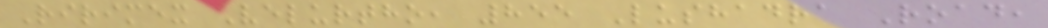Ririmex Velurtho, 855 Lushadra Road,
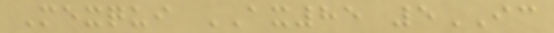Mexqui AX85 5IC
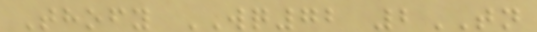Thofy WQ72 2TN
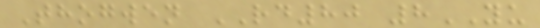Thogwen RD80 8YU
